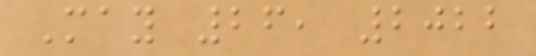May 26, 2022
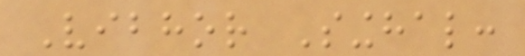Vibhor Singhal:
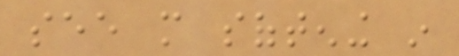see more softening in
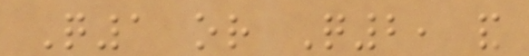Q1 or Q2, and
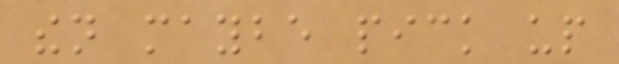then maybe pick up
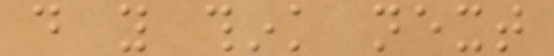do you think next
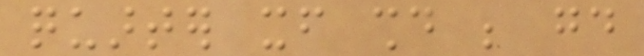quarter itself should be good
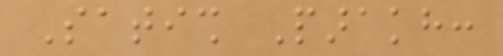Satish Parakh:
